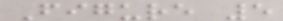Figure 5
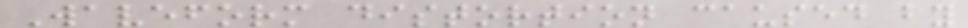Waveform distortion caused by
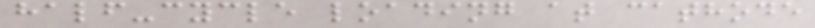half-cycle loading at cathode
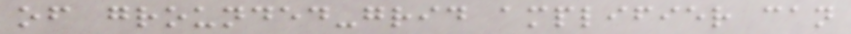of grounded-grid amplifier can
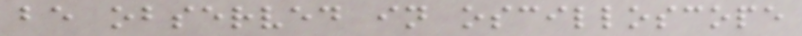be observed in oscilloscope
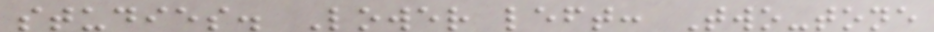studies. Lower left: Two-tone
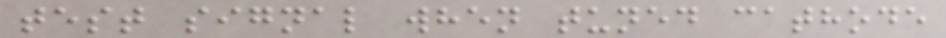test signal when tuned cathode
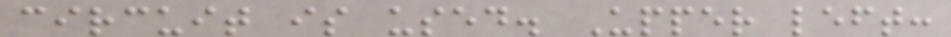circuit is used. Upper left:
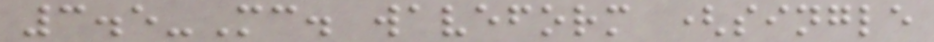3.5-Mc. waveform (single
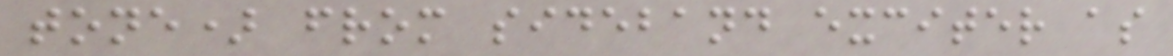tone) from sideband exciter as
